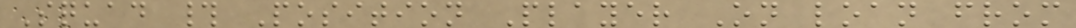Squad # Position Player On loan from
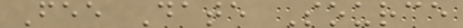Fee Date Source
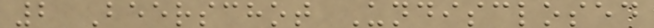2 Beerschot Undisclosed
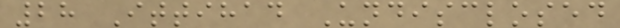28 Ittihad Undisclosed
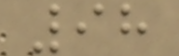98
